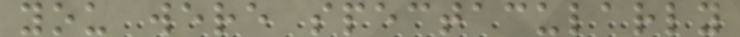you were spectacularly
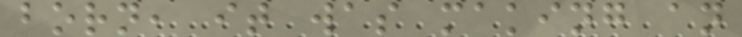born, it was making an
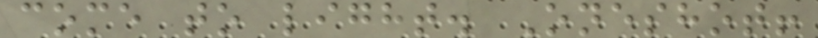come to light. Oneshot!
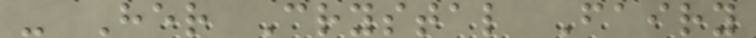- Her Crystal Fairy
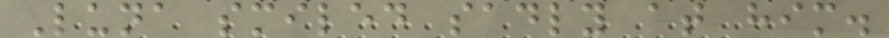Luna smiled sadly at him.
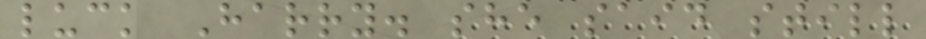luck Harry. she said still
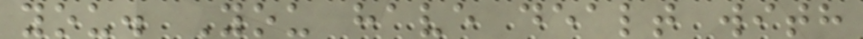you. You have dealt with
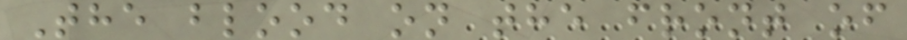The blood on the front of
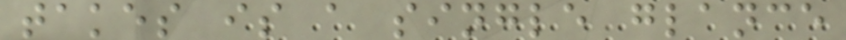takes is a single glance
